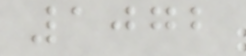1072
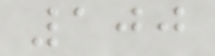100
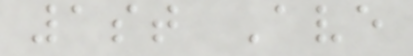1st Ave
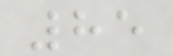85
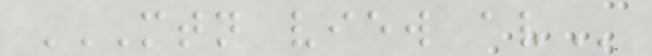MTN VIEW AV
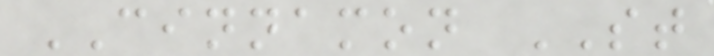CINNAMON ST
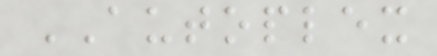AUTOPLEX
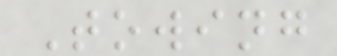Towing
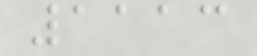1113
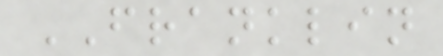FRANKLIN
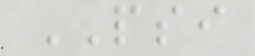PSI
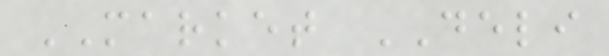MARKET DELI
